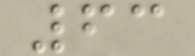63
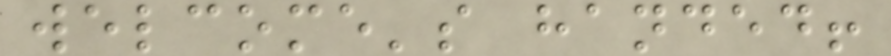welcome's handed!
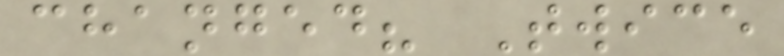changed? Twice
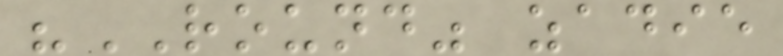"ROUND" zadie
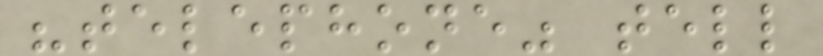"telephone" tell
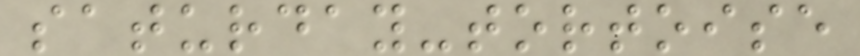saturday-tortoise
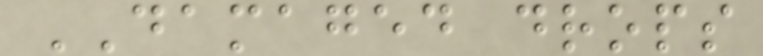DAMAGED drops
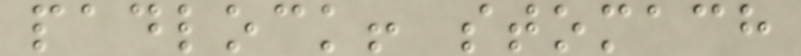padlock! stomach
